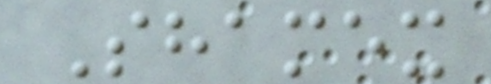Shamex
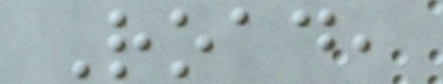Road,
